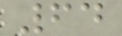64
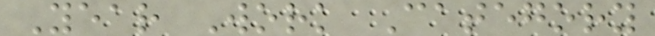Year Work Category
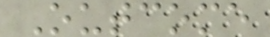Outcome
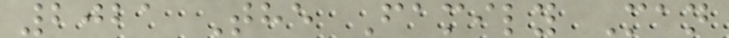2021 The Family Man
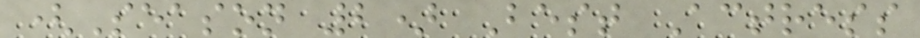(Season 2) Best Actress
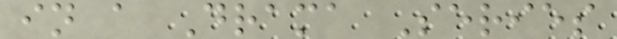in a Drama Series
